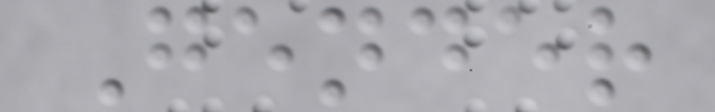Gender
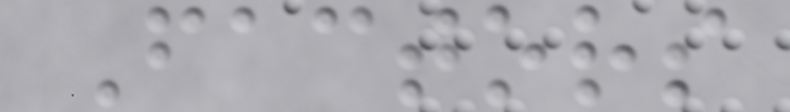Factors
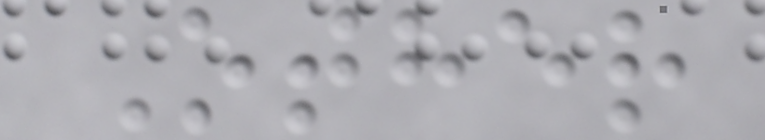Other
